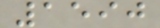1590
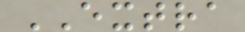EXTRA
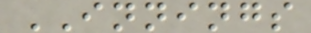INNINGS
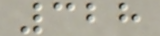328
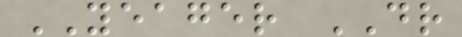YEAGER DR
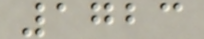1723
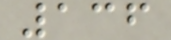136
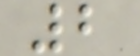2
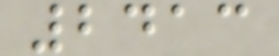2413
